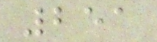251
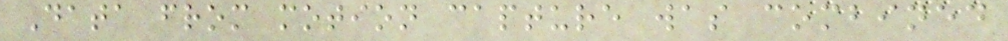Data from motion capture was combined
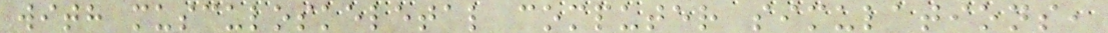with musculoskeletal computer simulations,
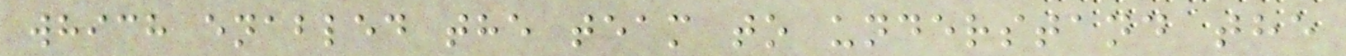which enabled the team to understand the
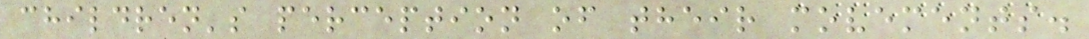children's perception of their movements.
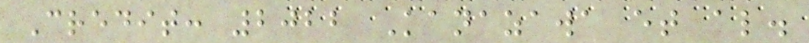Credit: 2022 Kanazawa et al.
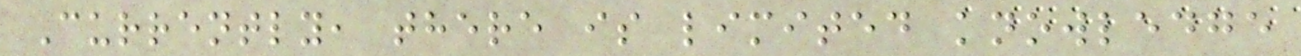Currently, there is limited knowledge
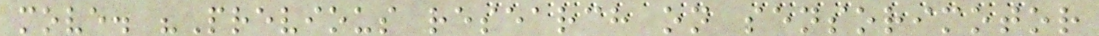move. "Previous research on sensorimotor
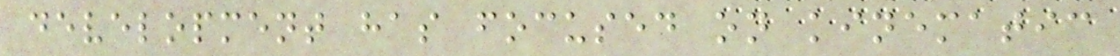development has focused on kinematic
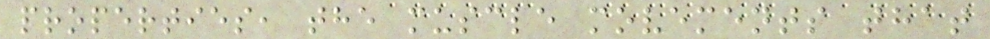properties, the muscle movements that
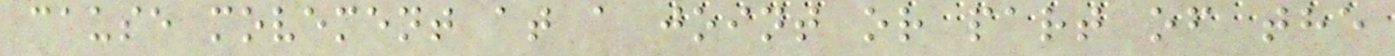cause movement at a joint or part of the
